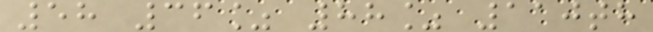58 36% 88% 110th
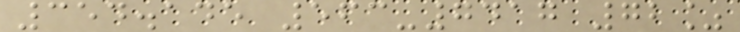354.145 563-7417 72%
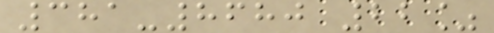381-8680 22%
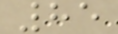85
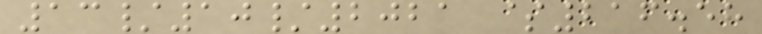13/10/2021 $216.58
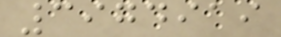3974919
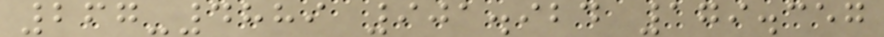267-4889 901.924 179.357
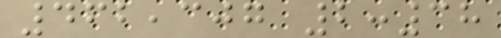462,307 2:38
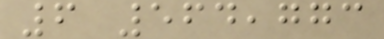6 564,773
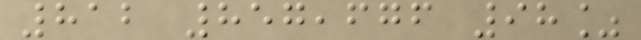812 857,676 98%
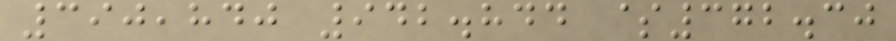390,840 942.844 $372.30
